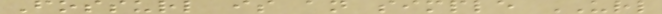Fossurl is an simple URL
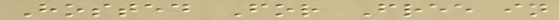Hosted For Free in
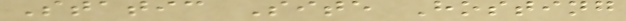Static Site Hosting
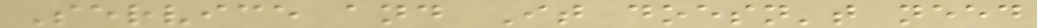Service and It doesn't need
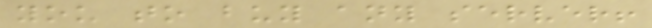you to buy any server!
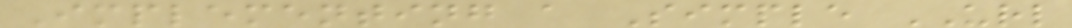Implementing a Simple URL
